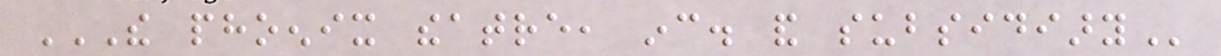THE PHOENIX THEATRE, INC. AND SUBSIDIARY
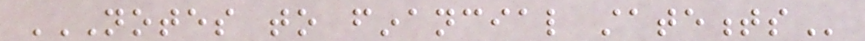NOTES TO FINANCIAL STATEMENTS
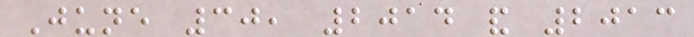June 30, 2014 and 2013
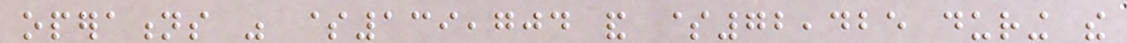operations was $139,704 and $72,425 during the
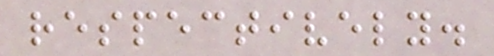respectively.
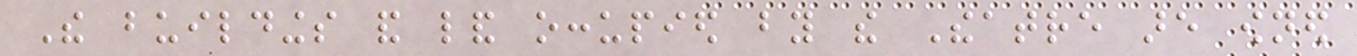The buildings and land occupied by the Theatre are owned
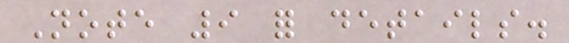Note 9 for details.
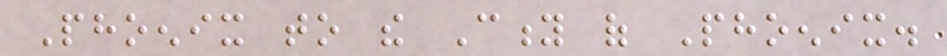Phoenix to the City of Phoenix.
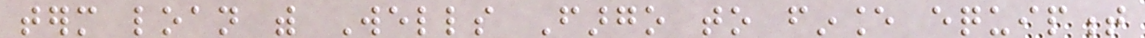term loan with Wells Fargo to finance equipment
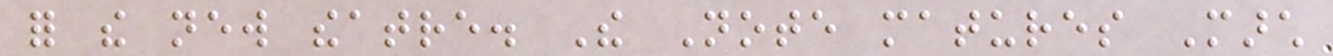for the new theatre. The Note matures March
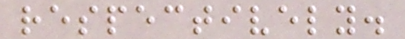respectively.
